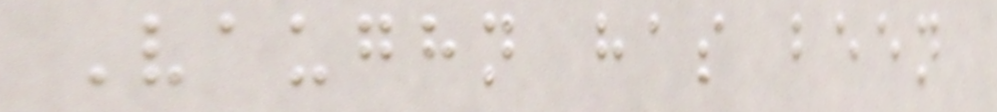Vaughn has been
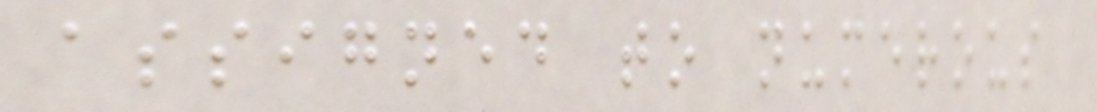assigned to numerous
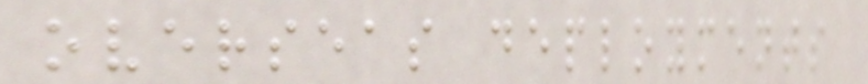overseas deployments
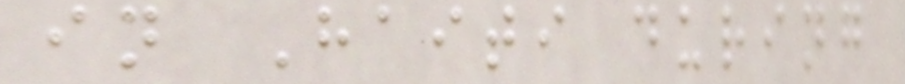in Haiti during
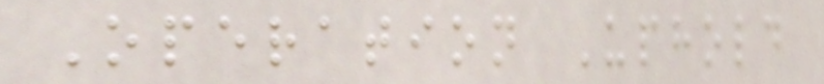Operation Uphold
